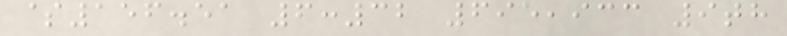$156.51 6:32 695,933 9th
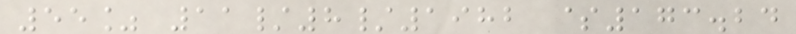55% 11/8/1982 $173.24
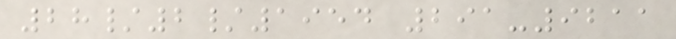28/2/1954 291-9211
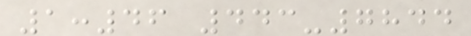1:46 443-7844
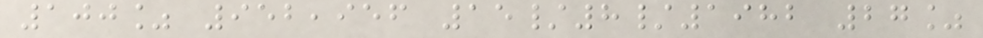100% 952,956 15/8/1982 27%
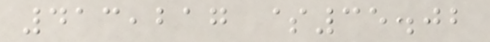413,217 $35.02
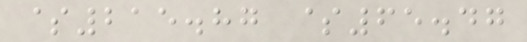$215.87 $65.47
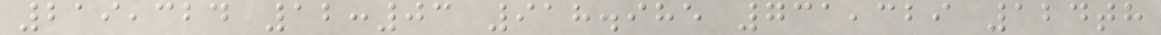219,324 12:03 918.985 731,329 124th
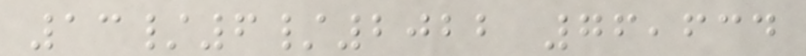13/6/2022 76,634
